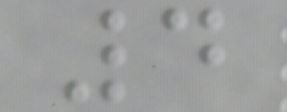4
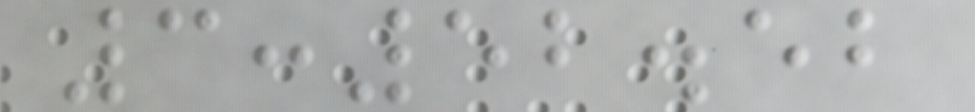3:52.52
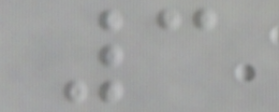3
